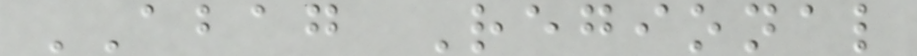ABAG Regional
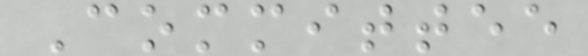Committee
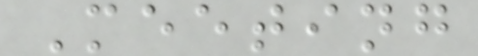Meeting
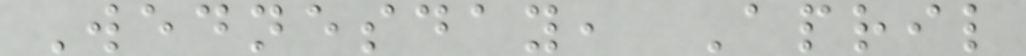Wednesday, April
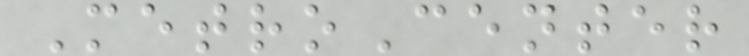MetroCenter
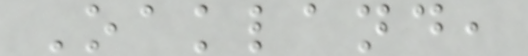Oakland,
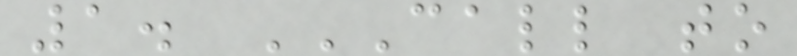1. CALL TO
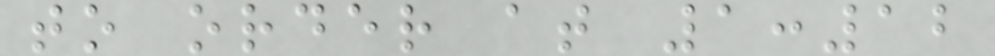to order at 1:12
